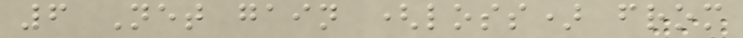6 Net gain (loss) from
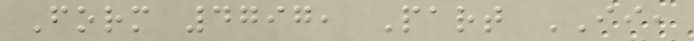Form 4797, Part II,
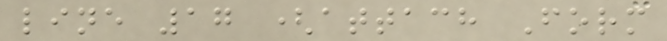line 17 (attach Form
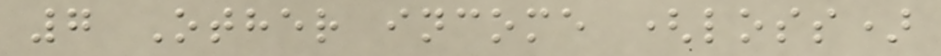7 Other income (loss)
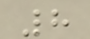8
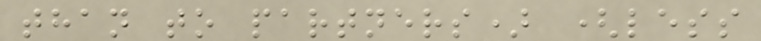than to partners) (less
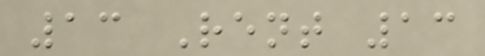13 Rent 13
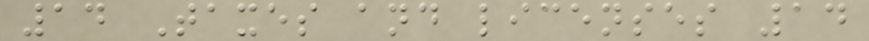14 Taxes and licenses 14
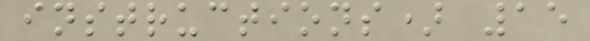instructions) 15
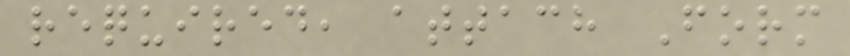required, attach Form
